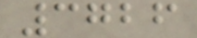3726
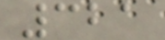321
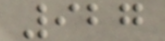927
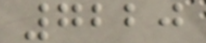7220
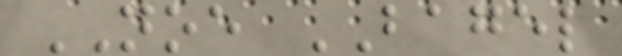NOE BAGEL
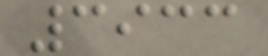3933
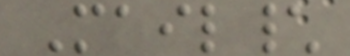Mail\
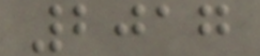2017
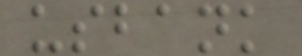usbank
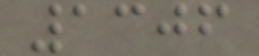1306
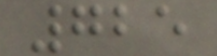725
